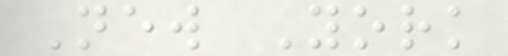New York
